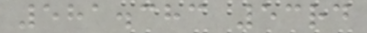581.383 53rd
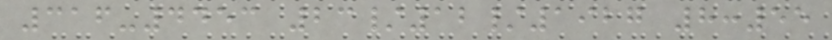316-4453 23/12/1927 8:55
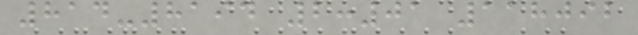814-8194 2:01 118092
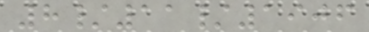8/11/1906
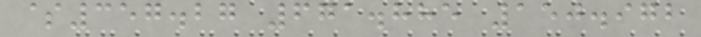$357.27 671.885 150.972
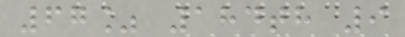67% 184th 9
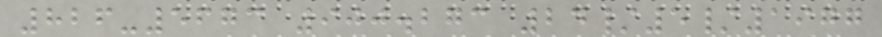826-5673 900.273 24/5/1977
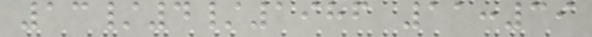13/4/1986 11:39
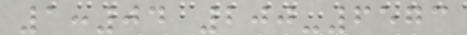1:04 200-6573
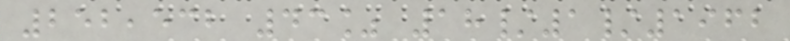252,532 43% 18/1/1962
